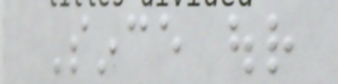Since our
